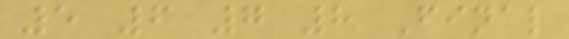5 6 7 8 Final
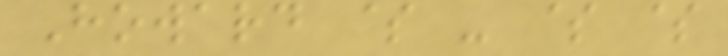Howard $ - $ $
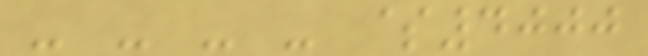- - - - $4000
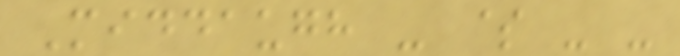Middaugh - $ - -
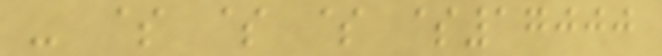- $ $ $ $17000
